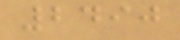2490
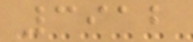3912
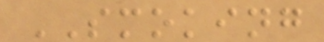SMOKING
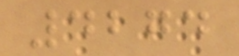4274
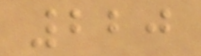220
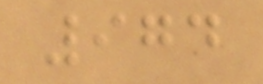974
